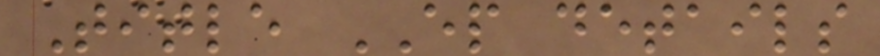Title EP details
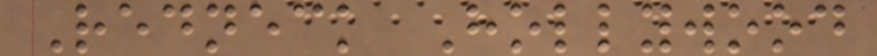Redneck Hollywood
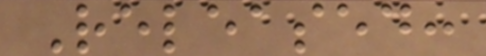Released:
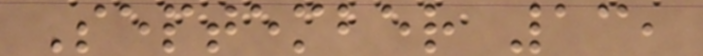September 13,
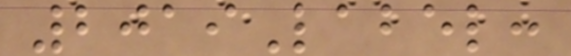2019Label:
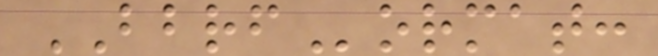BBRFormat:
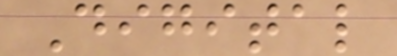Digital
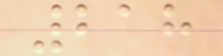218
